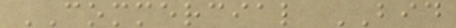COMMERCIAL BID
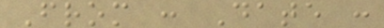From : Date :
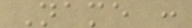Name :
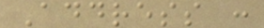Address :
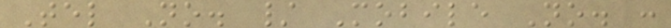Tel No. / Mobile No. :
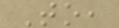To,
